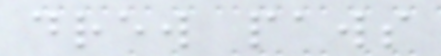drew paws
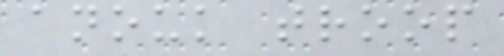anouk troop
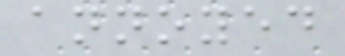annoyed
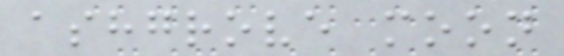ashgrove moon
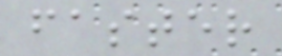faster
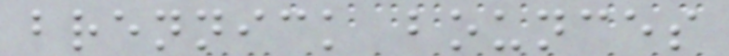brennick bounces
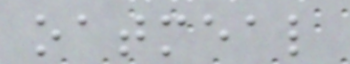oatmeal
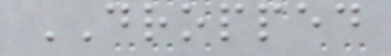DROPPED
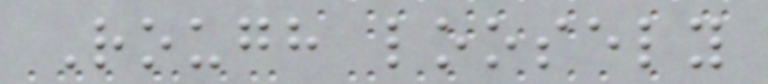Rough loosely
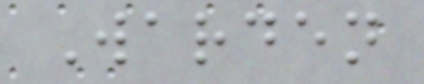Warden
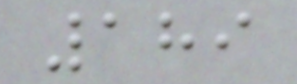189
